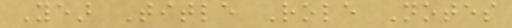Year Title Role Notes
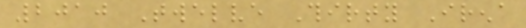2010 Twelve Thirty Irena
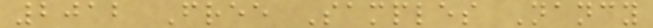2012 Free Samples Nancy
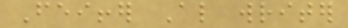Feiffer Also writer
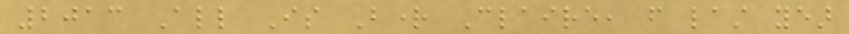2013 All Is Bright Claire, from last year
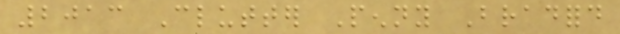2013 Clutter Penny Bradford
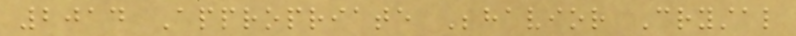2014 Appropriate Behavior Crystal
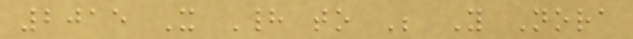2015 It Had to Be You Nora
